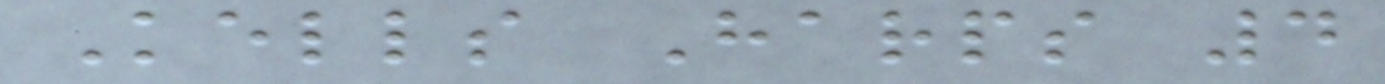Kells Harps 4
